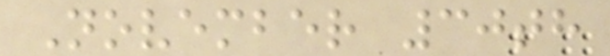November 30th
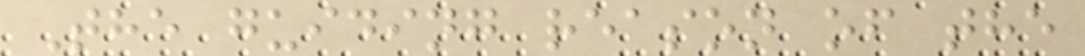The guiding reason of the
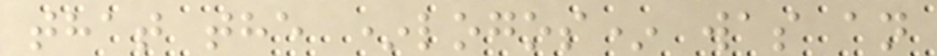that the *logos* was an
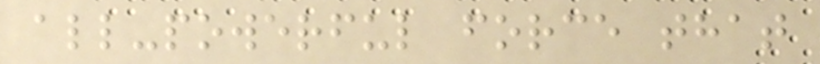all-powerful force that
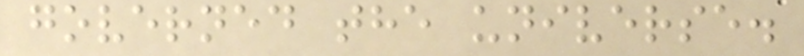governed the universe.
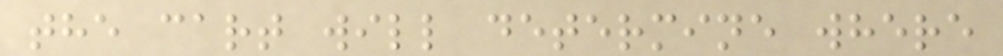the cart will determine where
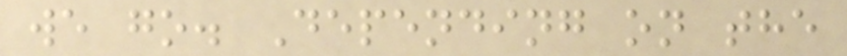we go. Depending on the
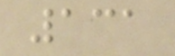131
